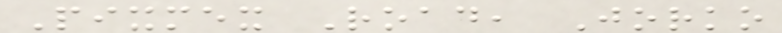Pixmex Road, Jorko
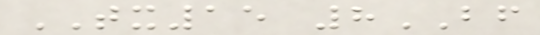TX15 8BF
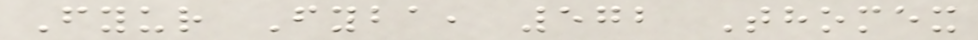Fyur Fyba, 572 Thomex
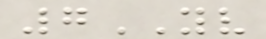7YV
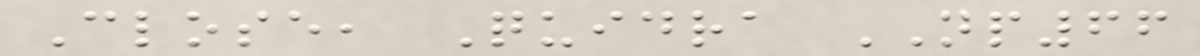Close, Quidra NP66
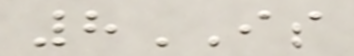8IS
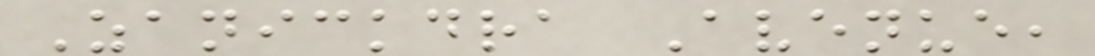Zanickdra Avenue,
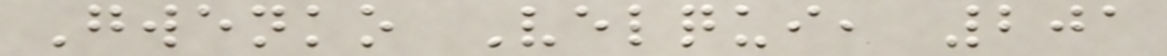Gwenko Velqui, 201
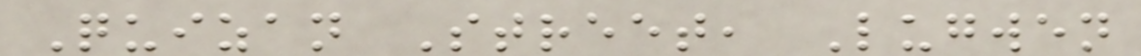Quizan Street, Lugwen
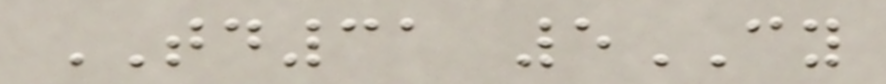TD31 5CY
